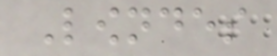Lowndes
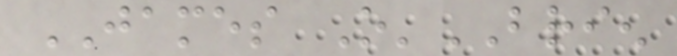JAMES O'BRIEN
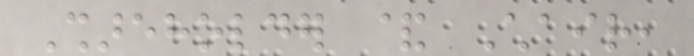Shareholder & Chair,
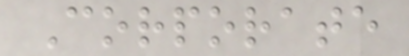Corporate
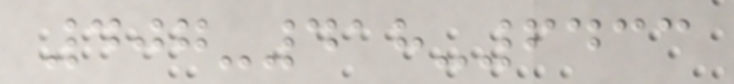407-418-6433
